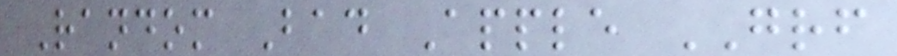Random Bad Apple GRF
